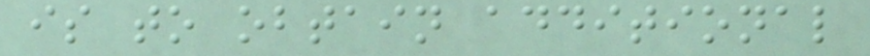is to obtain additional
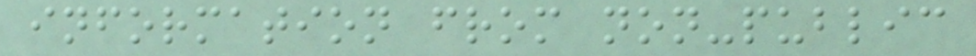information from non-public
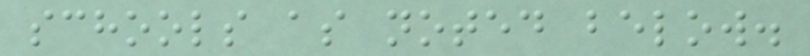schools as noted below.
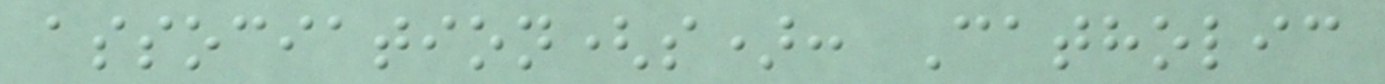association(s): Catholic
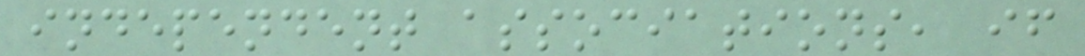independent associations, if
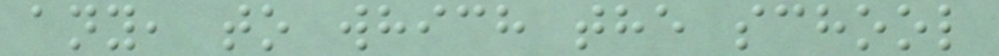any, to which the school
